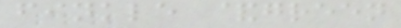finkle &green
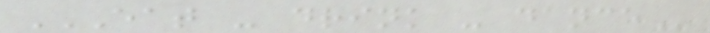EAT - DRINK - DANCE
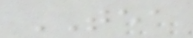TEA
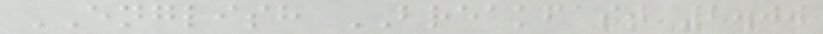ENGLISH BREAKFAST 2.00
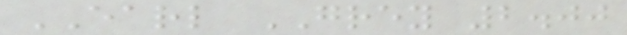EARL GREY 2.00
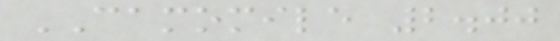CAMOMILE 2.00
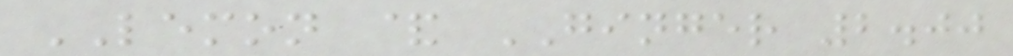LEMON & GINGER 2.00
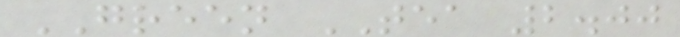GREEN TEA 2.00
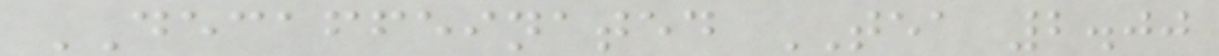DECAFFEINATED TEA 2.00
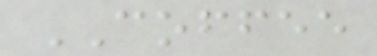COFFEE
